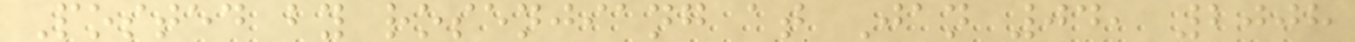Posted by rosenjiang at Jan 04, 2008
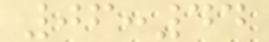06:44
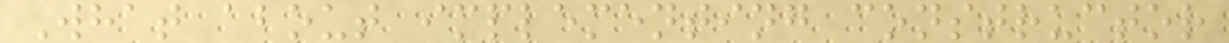What about implementing constructor
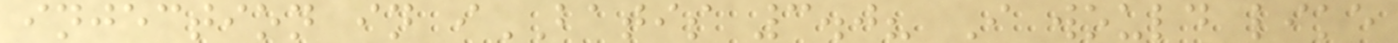injection in iBATIS 3.0? I would like
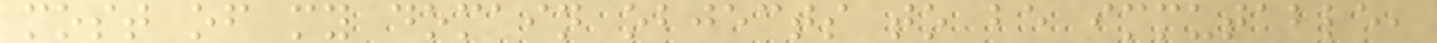most of my domain objects to be immutable,
